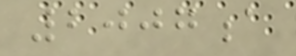2007a
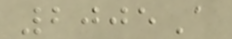2005A
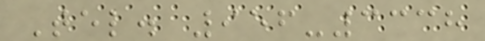Tel. 956-3338
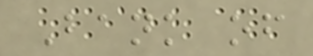Bank of
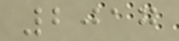2017
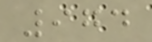974
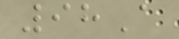98A
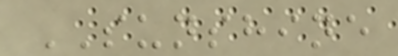SUNSHINE
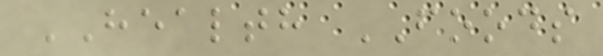HEALTH FOODS
